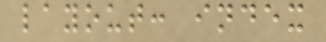layout: index
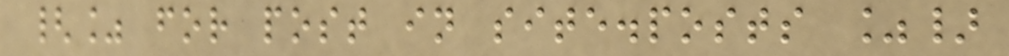{% for post in site.posts %}
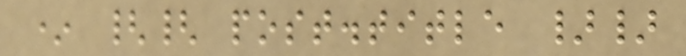* {{ post.title }}
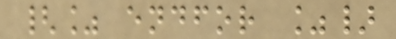{% endfor %}
